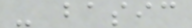- basic
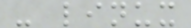- linux
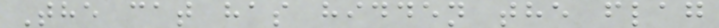The cat has hidden the flag
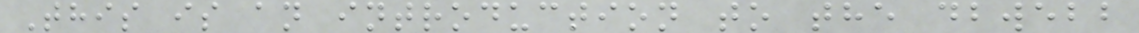This is an introduction to the dbwebb
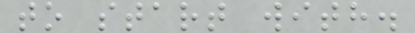to start with.
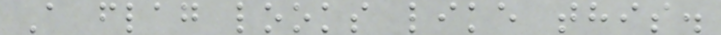A flag looks like this.
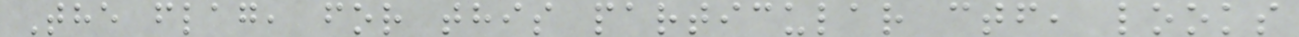The flag, for this particular ctf, looks
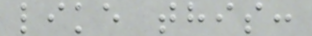like this:
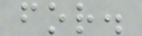for.
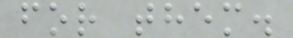for them.
